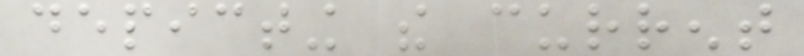depicting the current
